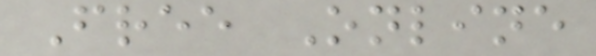Free Online
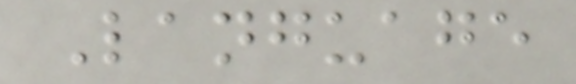Language
